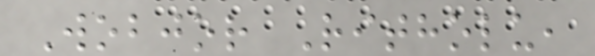Wobjor Ritholu,
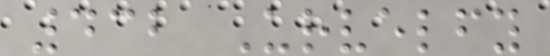432 Urvelfy
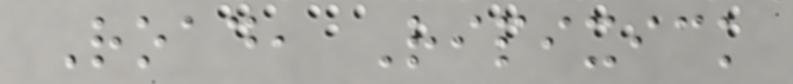Road, Ripixick
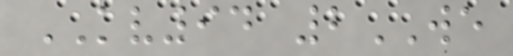KV94 2WE
